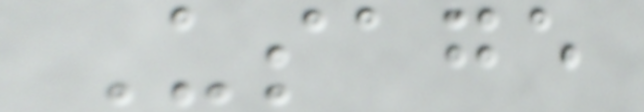Usage
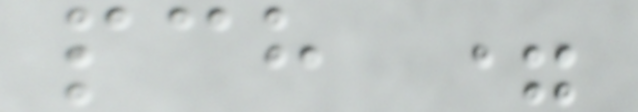pch =
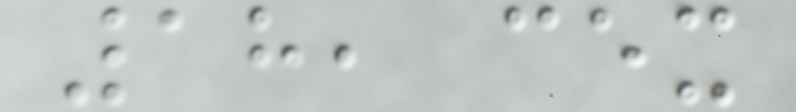18, cex
